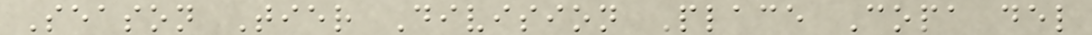Season Tier Division Place Copa del
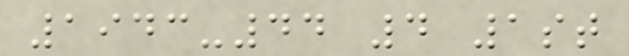1943-44 4 1st
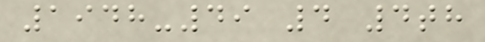1948-49 4 4th
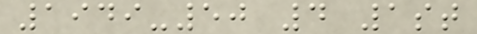1949-50 4 1st
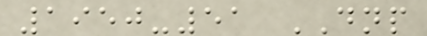1950-51 DNP
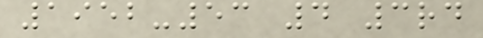1952-53 4 3rd
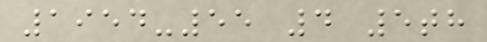1954-55 4 5th
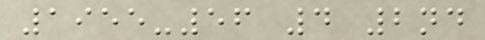1955-56 4 2nd
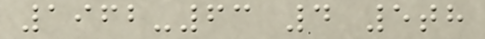1962-63 4 5th
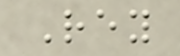Rey
